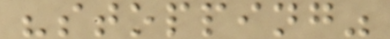"stopping"
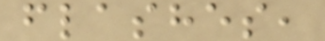flashes,
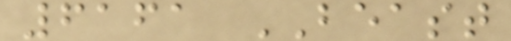6161 BEAST
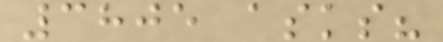3805 asks?
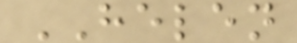HELEN
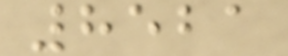8521
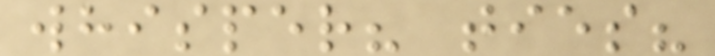whisper? ties?
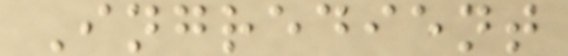Ingredient
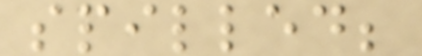spilled;
